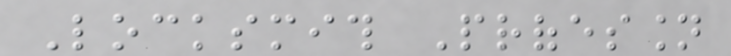Locksmith Profession
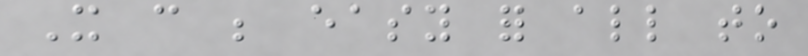It can be easy for all to
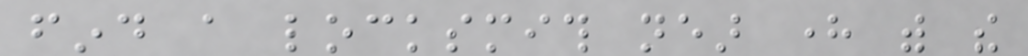find a locksmith near here with the
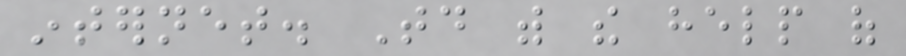internet. Today with the help of
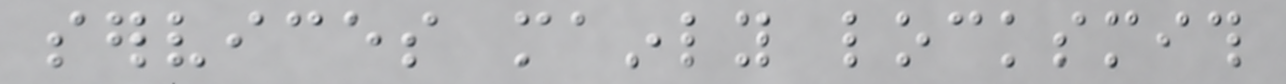services mainly locksmith
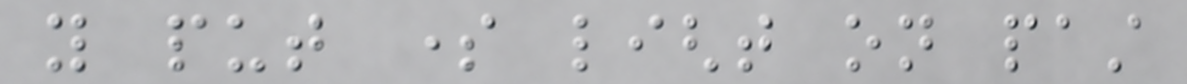you put some light on past
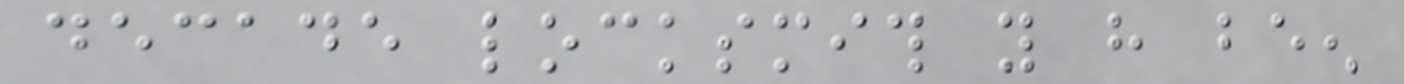decade locksmith you have been
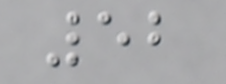52
